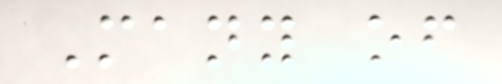Many of
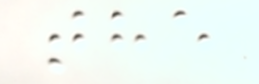the
